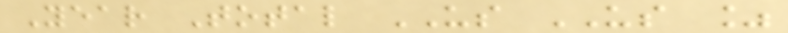Year Total US US %
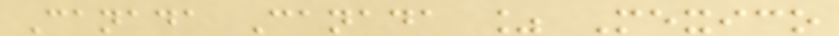Canada Canada % Mexico
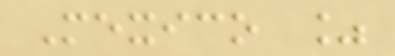Mexico %
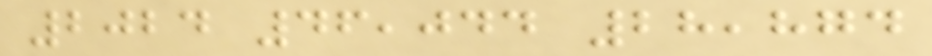2024 46,044 28,874
